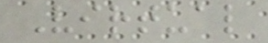Virtual
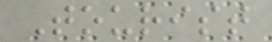Tourist
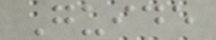Guide
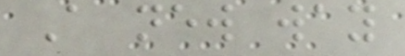A new way
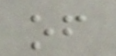of
